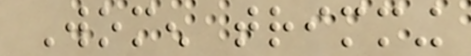Women trimming
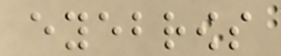eyebrows
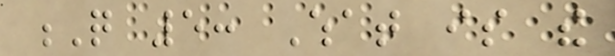Q 5: What is the
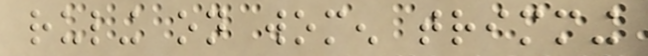ruling on women trimming
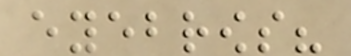eyebrows?
